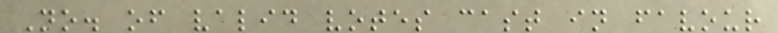No. of valid votes cast in favour
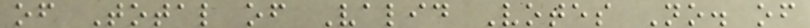of Total of Valid Votes No. of
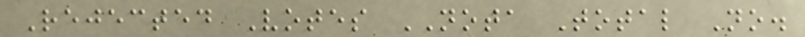Rejected Votes NOTA Total No.
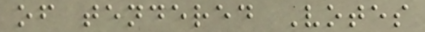of tendered Votes
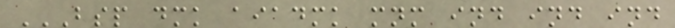BSP DMK AIADMK MNM IND IND IND
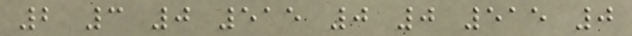2 3 0 515 0 0 515 0
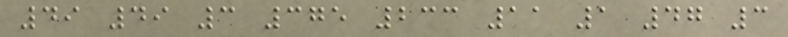49 49 3 375 233 11 1 47 3
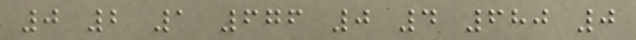0 2 1 676 0 4 680 0
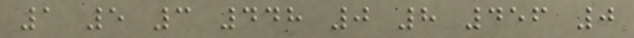1 5 3 448 0 8 456 0
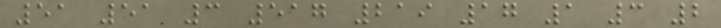51 51 3 517 219 17 1 3 2
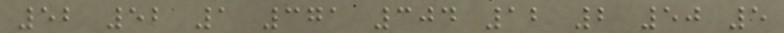52 52 1 371 304 12 2 50 5
